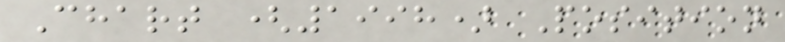Chart (1998) Position
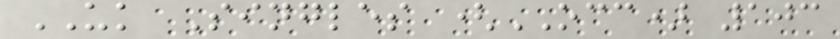UK Singles (OCC) 103
